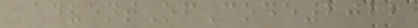AdventOfCode2022
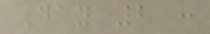Day 2 :
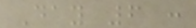Day 6 :
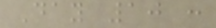Day 10 :
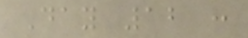Day 12 :
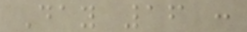Day 16 :
